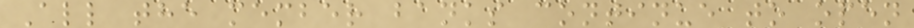All the member banks continue to open
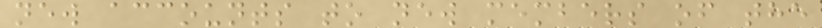new accounts to new members of the
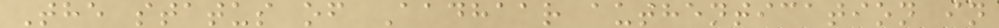The status of Aadhaar authentication in
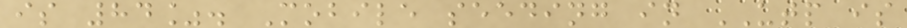is 84%. Mobile seeding in UTP is
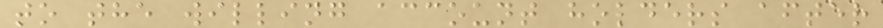to the willing account holders after
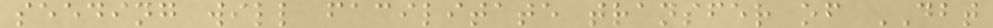seeding will facilitate transfer of DBT
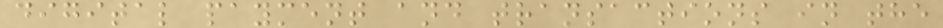digital payment and transactions in the
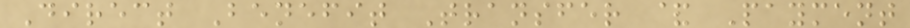Direct Benefit Transfer & Payment
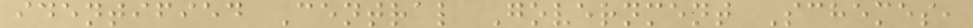identified Central Government Schemes,
